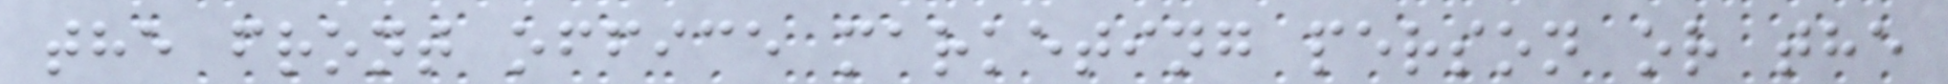the front office marketing person or the
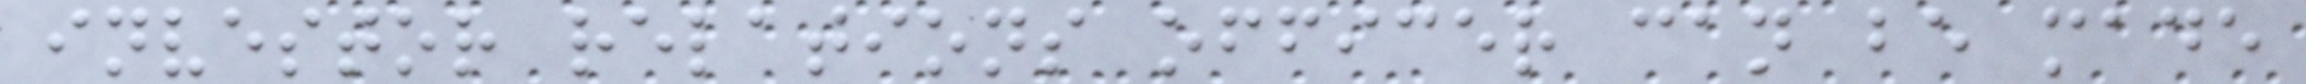investor relations officer can be made
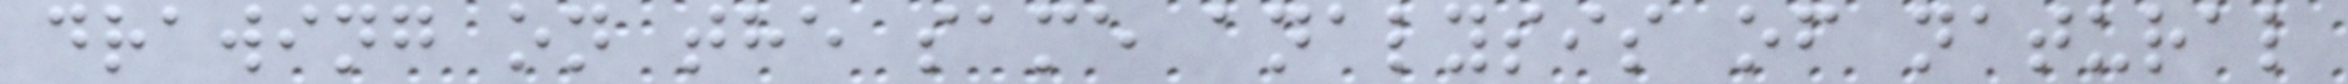drawing on the same analysis of natural
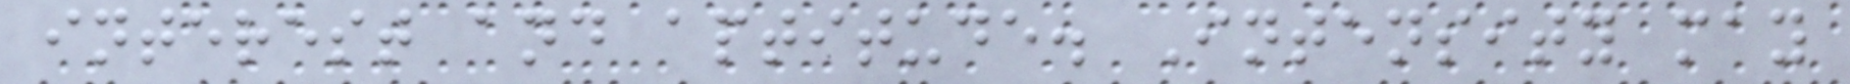interest and aptitude. Intensity may
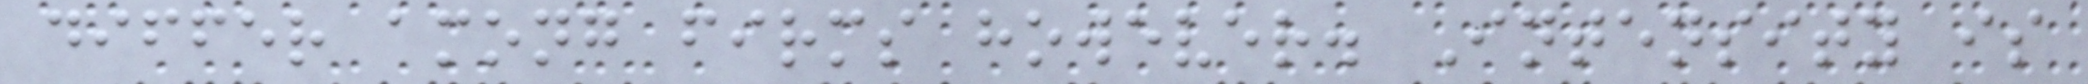differ among firms however. Intensity is
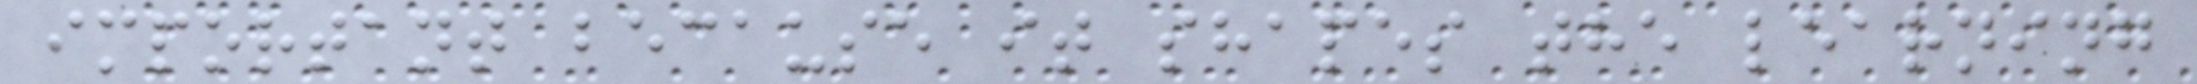important because it shapes the learning
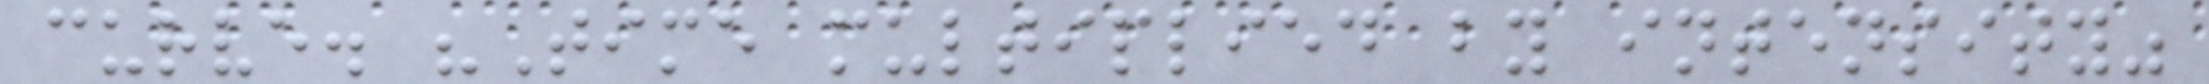curve. "Time multiplied by intensity"
